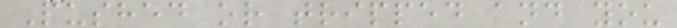Pushed or tripped and you
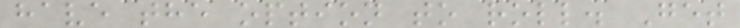have the option to roll. Get
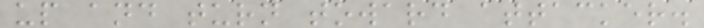up and turn toward attacker.
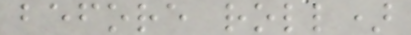before roll)
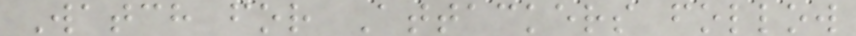Watch for Attackers follow
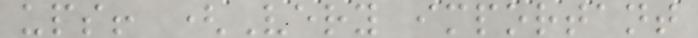ups! (Very important
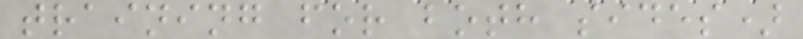training for both sides)
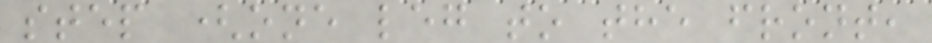step (one leg to the front,
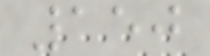150
